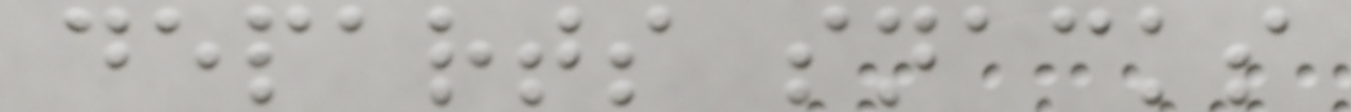departs snacks
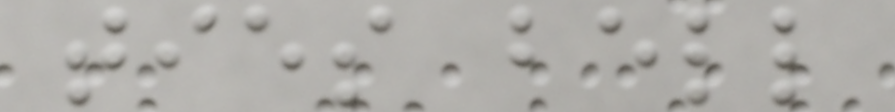ties bell
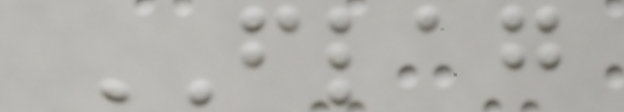FLAG
